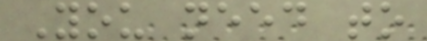You need to
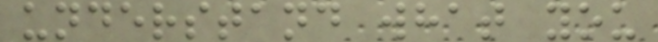understand what you
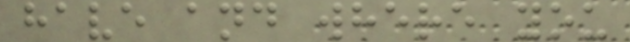have and where you
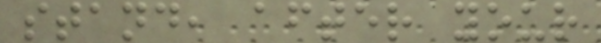stand, after your
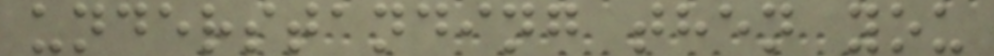understanding then you
